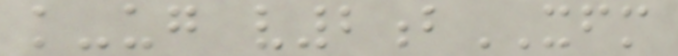k-ug v2bXFM
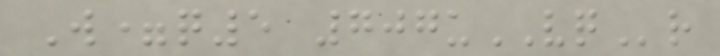W=q5 707uVQr
